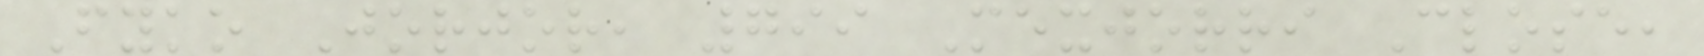Fyko Jorjor, 799 Mexjorri Close,
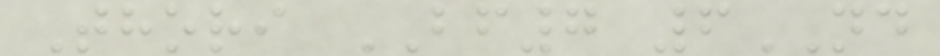Thori BF7 6ND
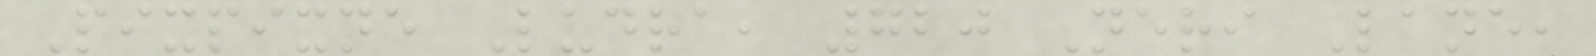Pixpixne Ludra, 720 Neri Lane,
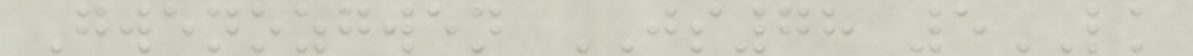Gwenozgwen JS78 5LK
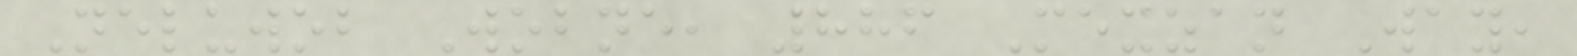Neluwob Wobne, 886 Mexzan Way,
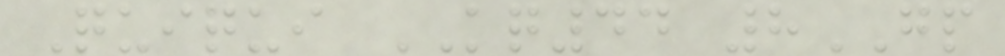Quiqui KQ44 8GP
